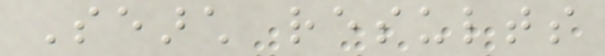Search results
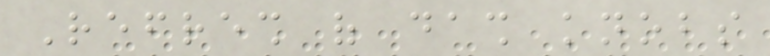Refresh of dash knobs
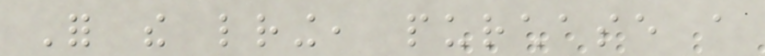For the lettering, purchase a
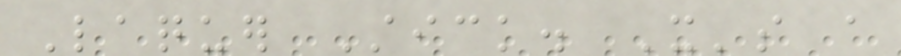Laquer Stick. It's a
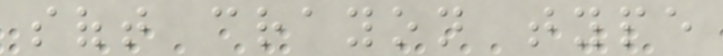soft crayon type
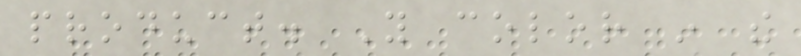product. You color in the
